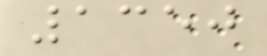1350
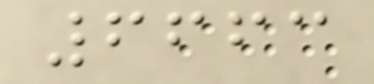6663
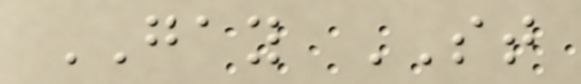GAY ST
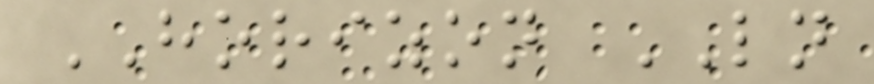HORIZON LN
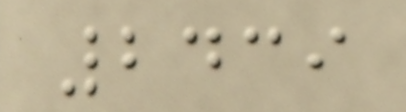2439
